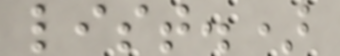list.)
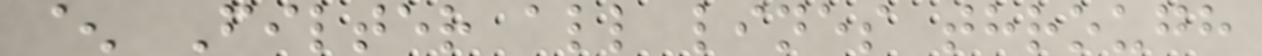^ Filter all lines through
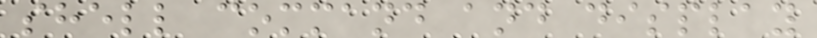shell command and display
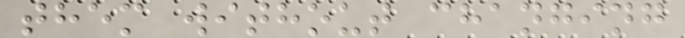them without changing
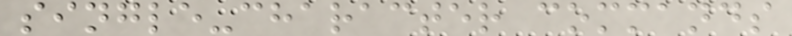single-character commands
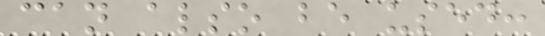can also be used:
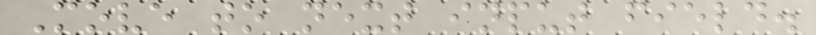Move to next input field.
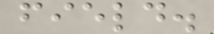field.
